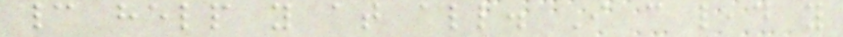cannot help you at all. I can lead you
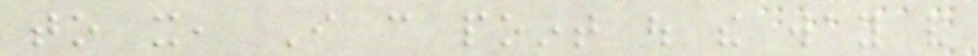to it, I can point out the way and
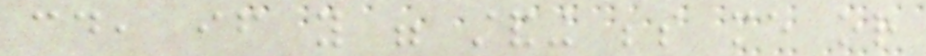could, if you were standing beside me or
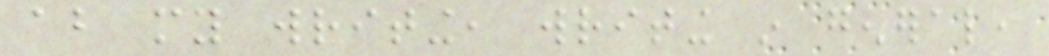about my writing, writing in general,
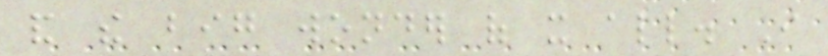and the big wonder of it all. I
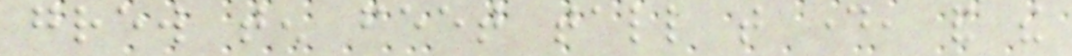grew ten feet tall that day, and the
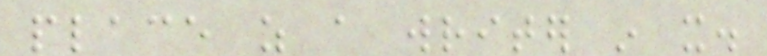place as a writer in it.
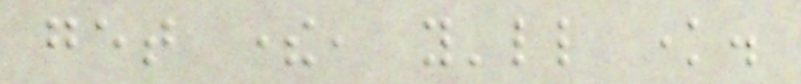get there, you'll know.
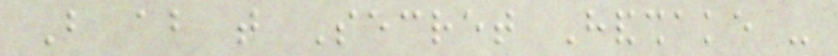But about that Secret Handshake -
